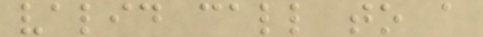valid call to a
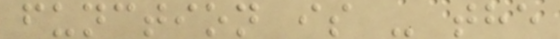function is - the
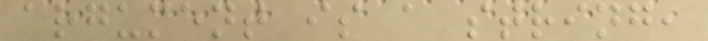argument is a string,
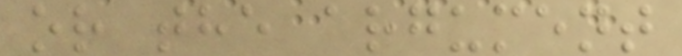or the argument
